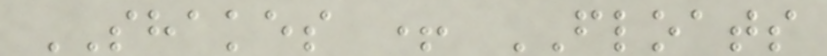SHAKES + FLOATS
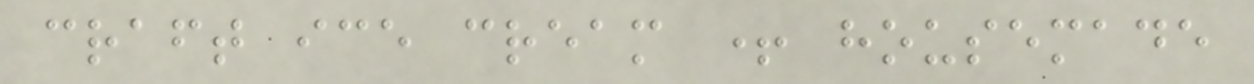craft ice cream + housemade
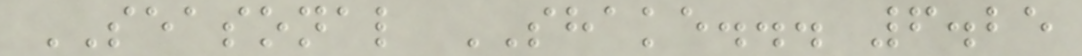SEASONAL SHAKE... 6.25
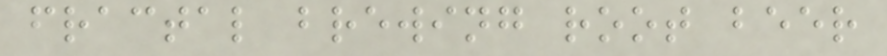fractal brewing root beer
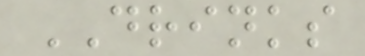DRINKS
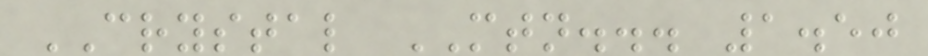CRYSTAL MTN... 1.50
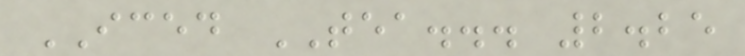ICED TEA... 2.25
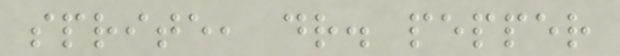sprite, dr. pepper
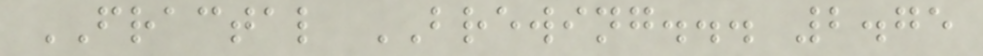FRACTAL BREWING... 2.75
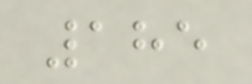185
